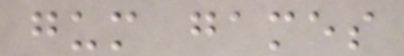gum games
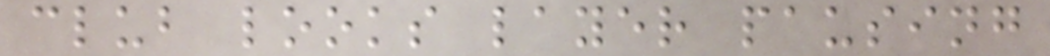club looks layer pausing
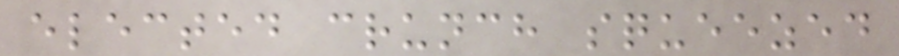elected crunch squeezed
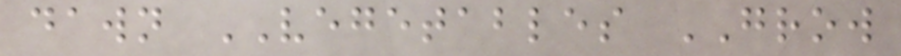dawn VEGETABLES GROW
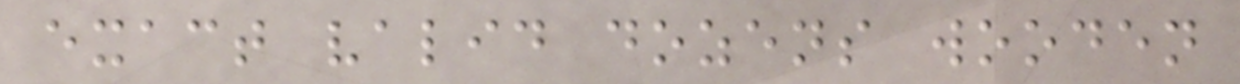exact valid dozens wooden
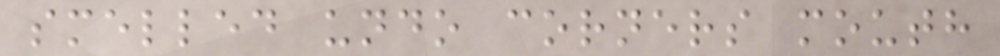smelled undo corners mouth
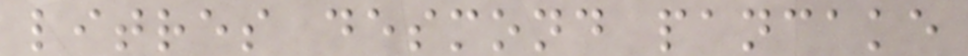litres desmond pancake
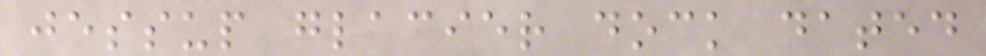jessup glacier dock dated
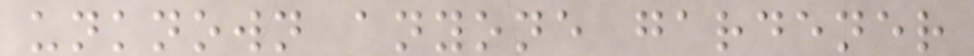unknown anyone gardener
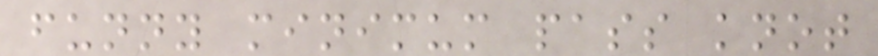funny minimum pass knot
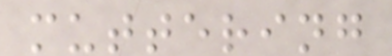muttering
